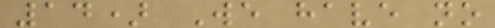14) We have no
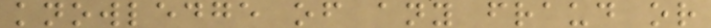knowledge of any fraud or
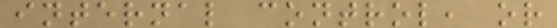internal control, or
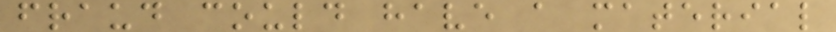fraud could have a material
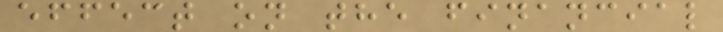effect on the financial
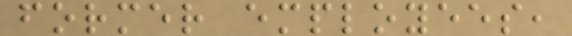former employees,
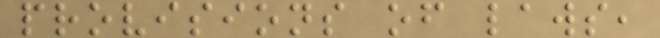provisions of laws,
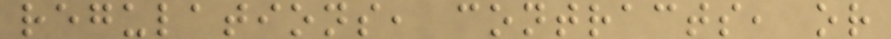regulations, contracts, or
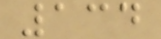134
